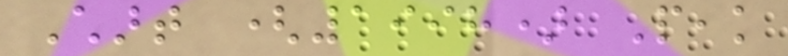Chart (1998) Peak
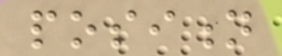position
